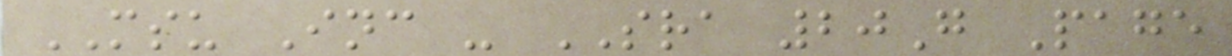MSU Inc - SRA 20G Page
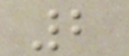2
